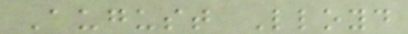August Lloyd
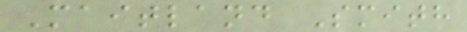Maitland Smith
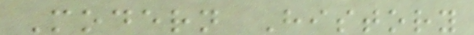Modern History
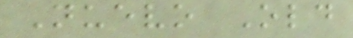Nuevo Old
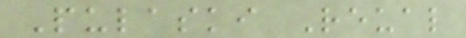Pulaski Reual
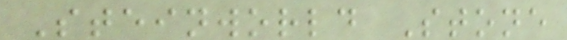Steinworld Stone
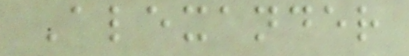Alexander
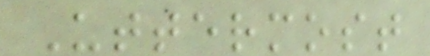Uttermost
